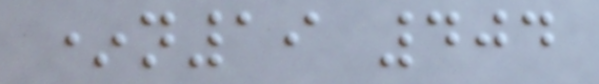*n19 404
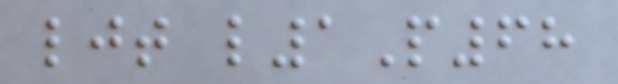ljt l1P68
